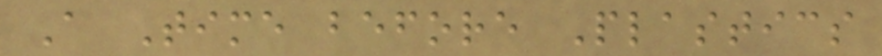A Time before Plastics
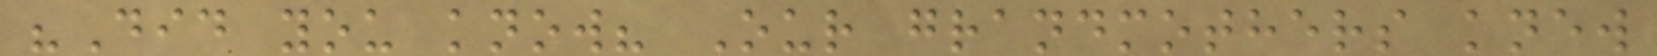"Did you know? Our grandmothers knew
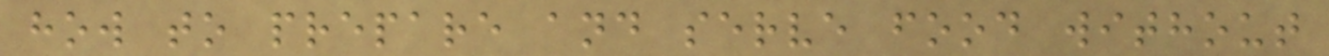how to prepare and serve food without
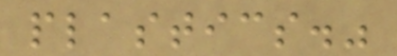plastics."
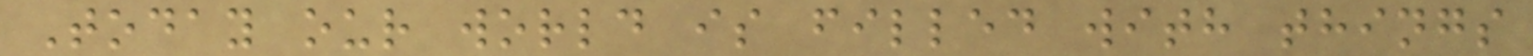Today our world is filled with things
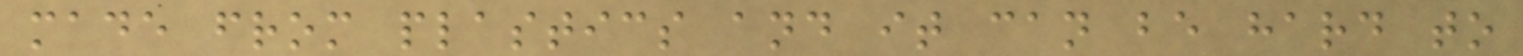made from plastics and it can be hard to
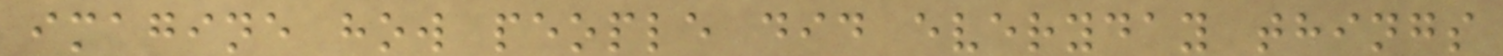imagine how people did everyday things
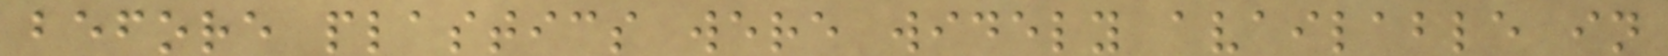before plastics were widely available in
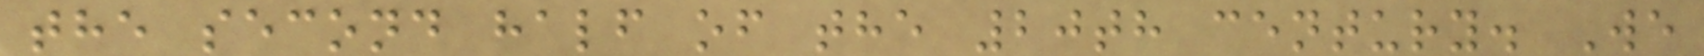the second half of the 20th century. We
